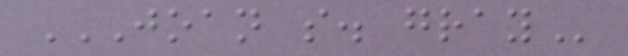JOAN S. GRAY
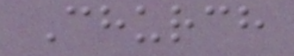Church
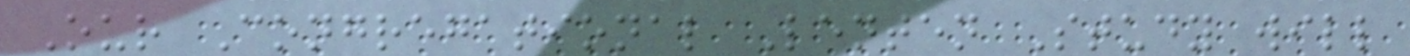Our Congregational Lenten Study will
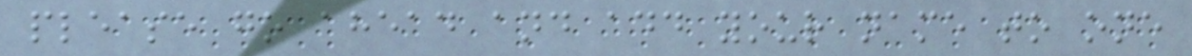please go ahead and add your name to one
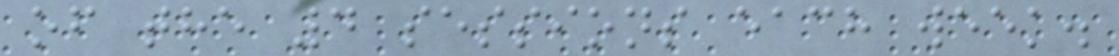of the 4 sessions each week.
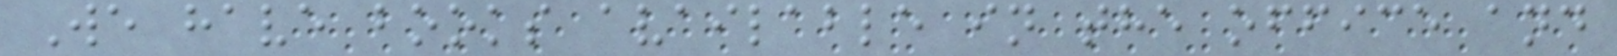We have books available in the office and
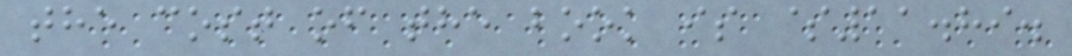the cost of the book is $11.89.
